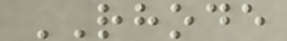RHODE
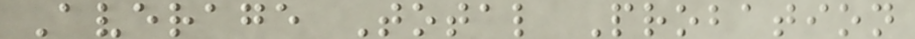Average Total Probation
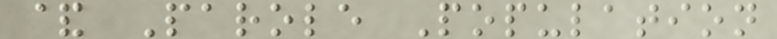& Parole Population
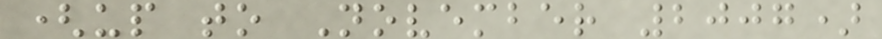(up to November 2007)
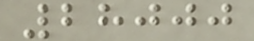28000
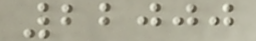22000
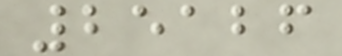25126
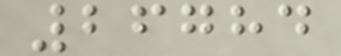26784
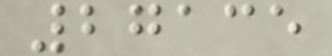27135
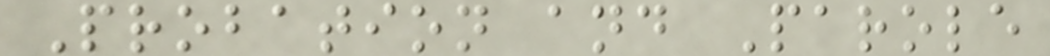Probation and Parole
